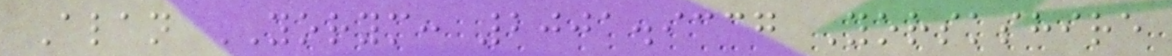Alan YORYM: 2001.9337 Yorskshire
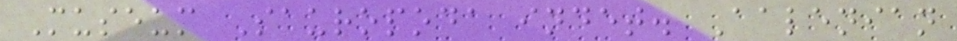Museum Sauropoda indet. Aalenian
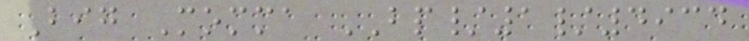Big Momma BP/1/4934
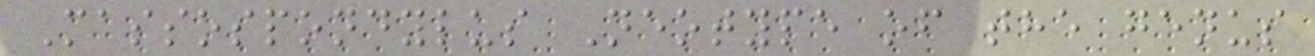Massospondylus Neotype of the genus
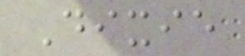Dixie
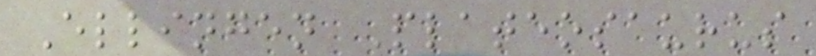Ellingen Plateosaurus
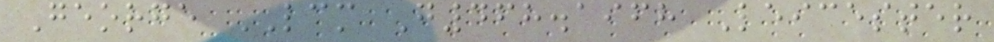George LCM G468.1968 Leicester
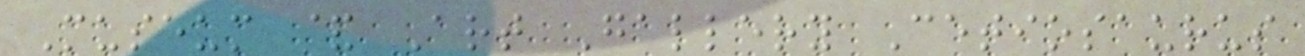Museum & Art Gallery Cetiosaurus
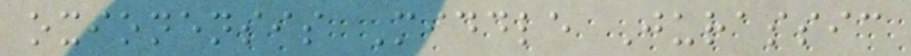oxionensis Middle Jurassic
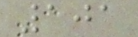101
